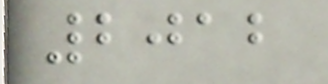2012
